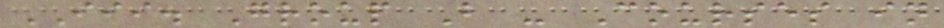III. Group B - Courses in
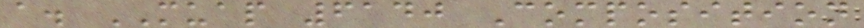a. MUAP 6140 Composition
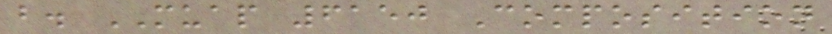b. MUAP 6150 Composition
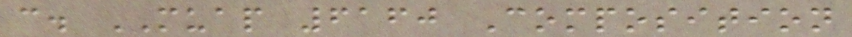c. MUAP 6160 Composition
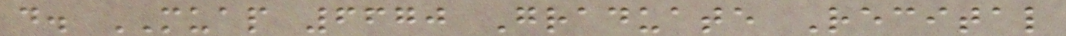d. MUAP 6670 Graduate Recital
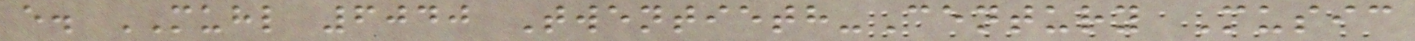e. MUHL 6040 Twentieth-Century Music
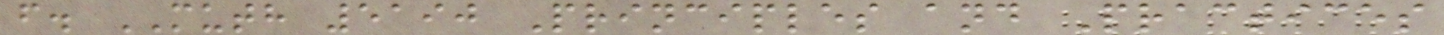f. MUTH 5190 Principles and Practices
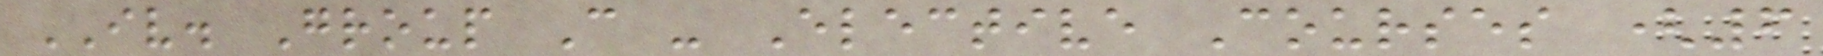IV. Group C - Elective Courses (6
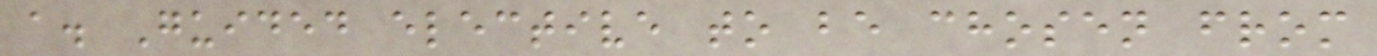a. Guided elective to be chosen from
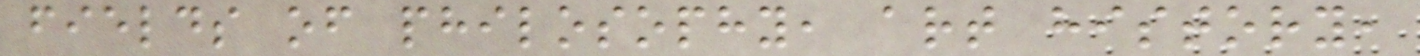fields of philosophy, art history,
